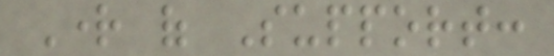Right of Support:
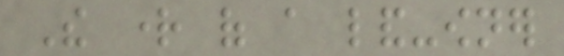The right of a land-owner
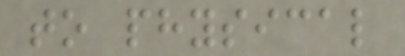to physical
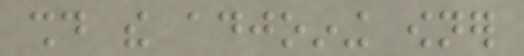should the adjoining owner
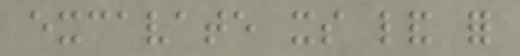excavate its land for
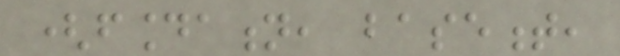(foundation, basement,
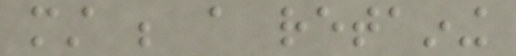must be a retaining
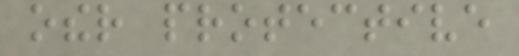other protective
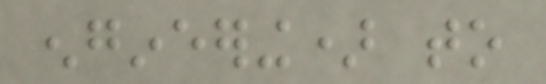engineering) to
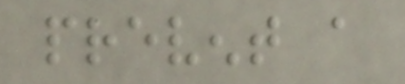prevent a
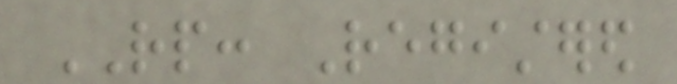RP: Registered
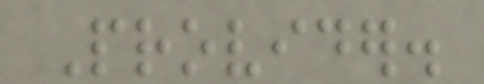Provider.
